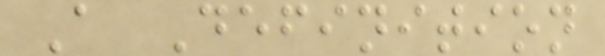A Definition
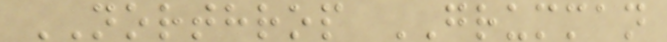NORTHROP GRUMMAN
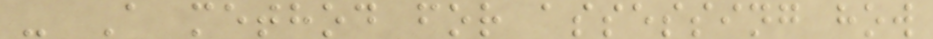- A method for assessing how
